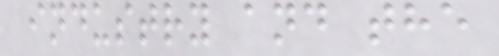industry and the
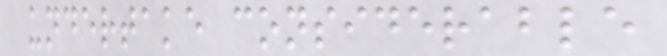undertake considerable
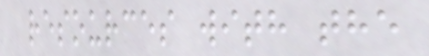resources with the
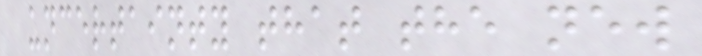uncertainty that the new
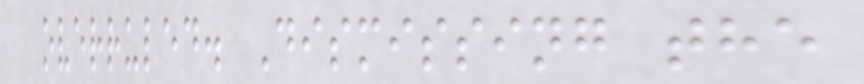overruled. Dismissing the
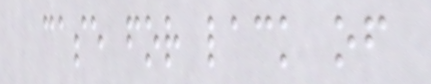case for lack of
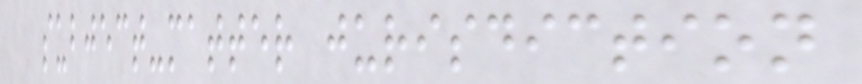subject-matter jurisdiction
